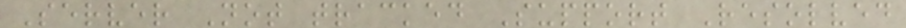Server Not tracked Support Resolved
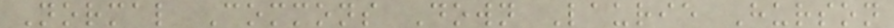Normal Commons Down Laurie Hurson
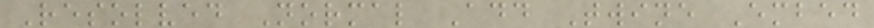Resolved Normal Add Twine Embed
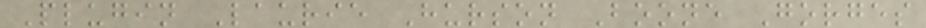Plugin Laurie Hurson Boone Gorges
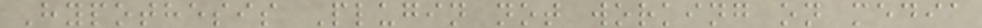Hypothesis Plugin not working on media
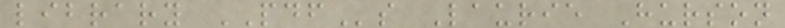library PDFs Laurie Hurson
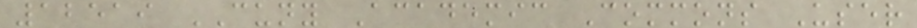12519 CUNY Academic Commons User
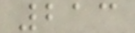213
